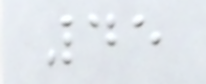45
